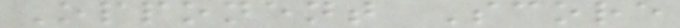Opponent Score
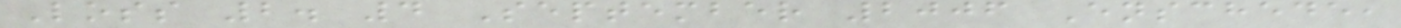Loss 2. 4 September 2006 Enschede,
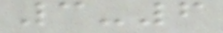3-6
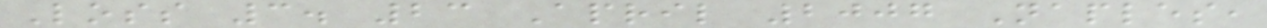Loss 3. 23 April 2007 Naples,
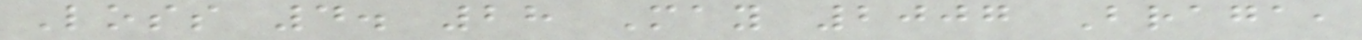Loss 4. 28 May 2007 Braga,
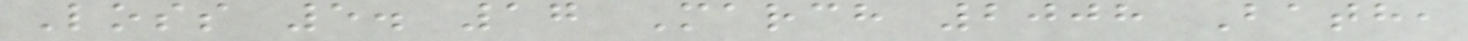Loss 5. 17 March 2008 Bath,
